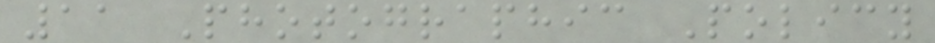11 Photographic Policy
